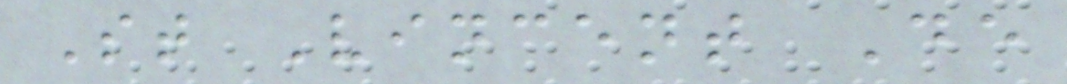St Vincent De
